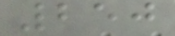250
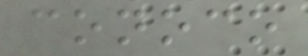conoco
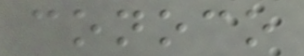conoco
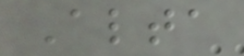Alta
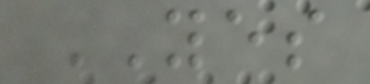YES
